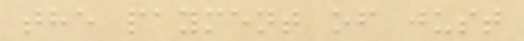the payment of just
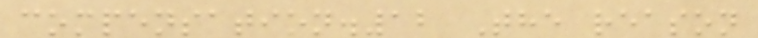compensation.12 The reason
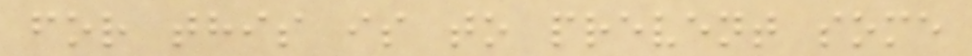for this is to prevent some
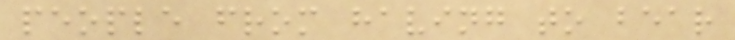people from having to bear
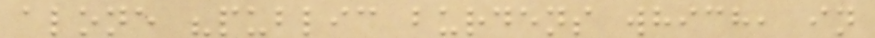alone "public burdens which, in
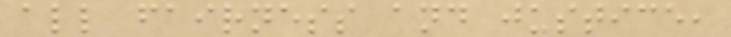all fairness and justice,
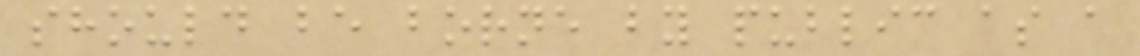should be borne by public as a
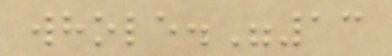whole."13
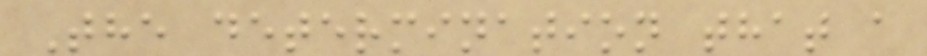The determination that a
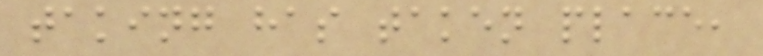taking has taken place,
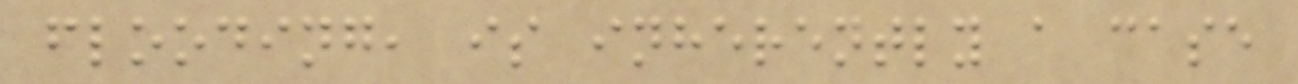flooding, is inherently a case
